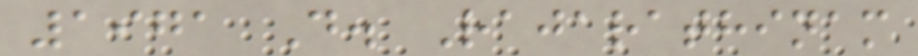1971 D. Rajarathinam
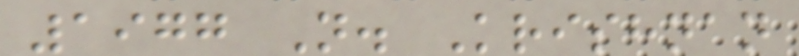1977 N. Krishnan
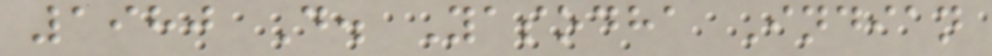1980 D. Yasodha Indian
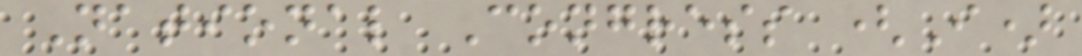National Congress (I)
